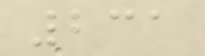231
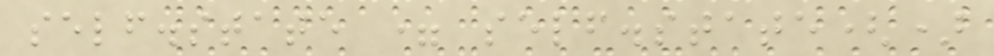self.state = self.state()
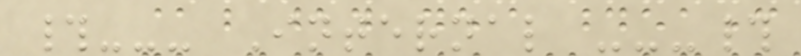#--- Internal ---#
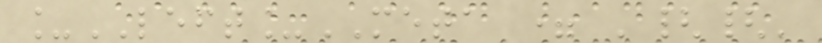_LEFT_META = '{{'
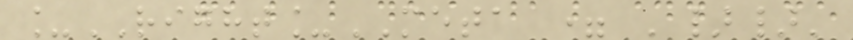_RIGHT_META = '}}'
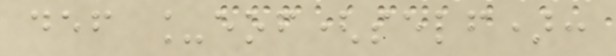def _eof(self):
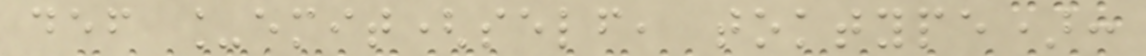def _emit(self, toktype):
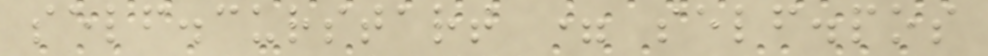self.curstart = self.pos
